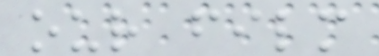our film
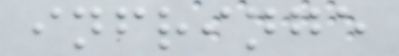infringe
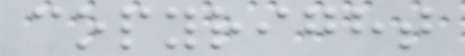copyright
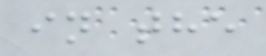in the
